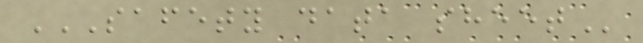SAFETY DATA SHEET
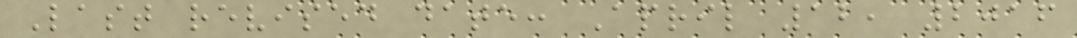Last revised date: April 12, 2016
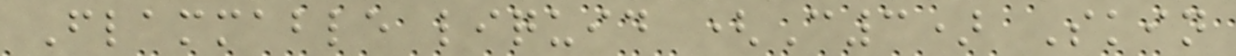Flammable liquid (C3) Skin
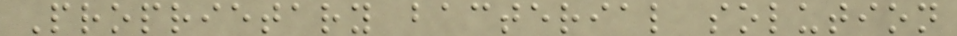Proprietary bacterial solution
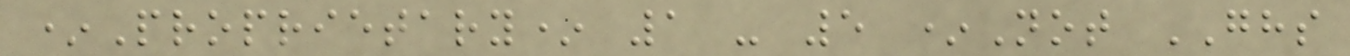*Proprietary* 1 - 5 *Not GHS
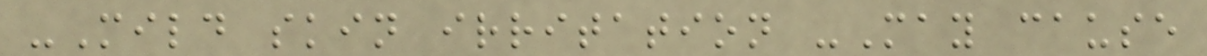-Mild skin irritation -May cause
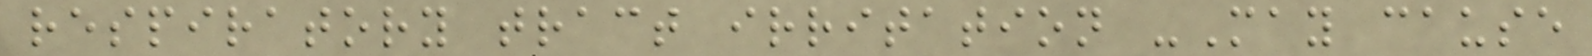respiratory tract irritation -May cause
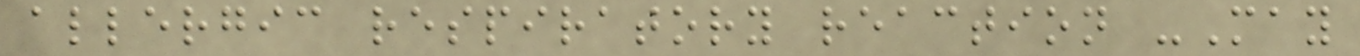allergic respiratory reaction -May
